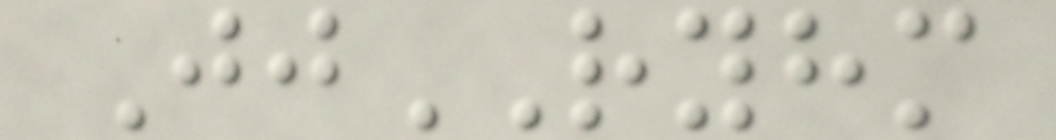JjRYHM
